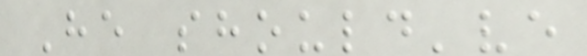He should've
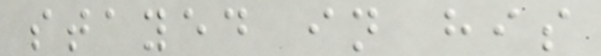stayed in his
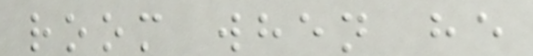room when he
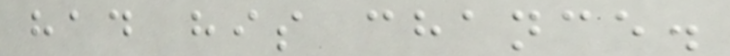had his chance.
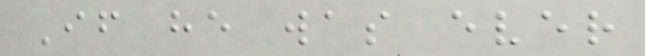If he was ever
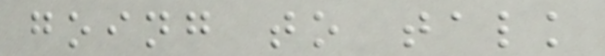going to talk
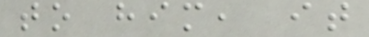to him, it
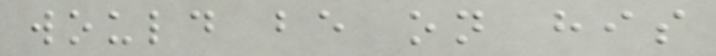would be on his
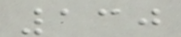130
